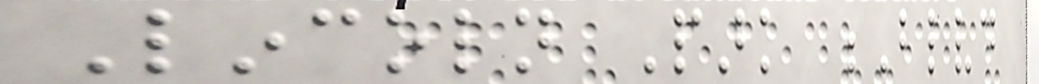Lincoln Park Blvd
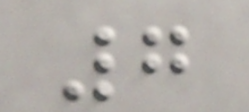7
